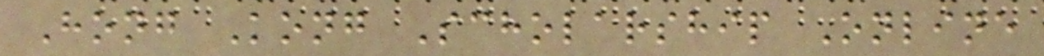Hong Kong Scholarship Online
